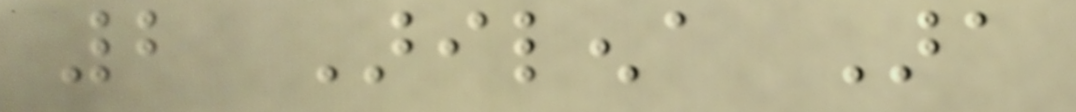2 Arilena Ara
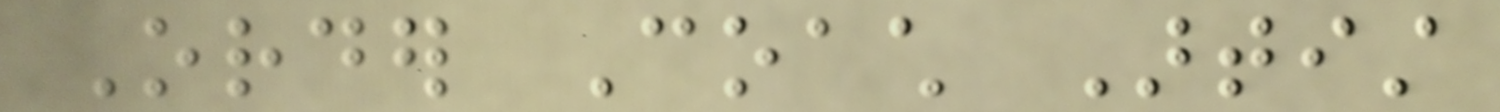Order Coach Artist
